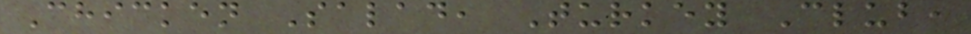Chicken Salad, Turkey Club,
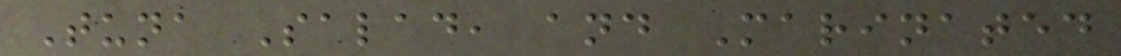Tuna Salad, and Marinated
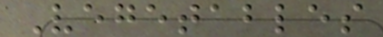Vegetables
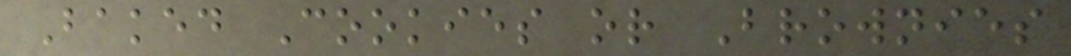Baked Cookies or Brownies
